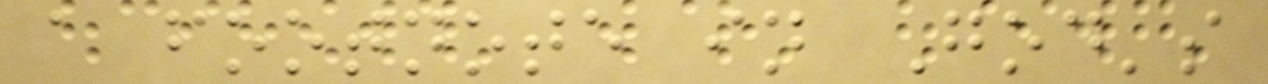a footnote in God's
